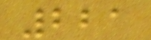221
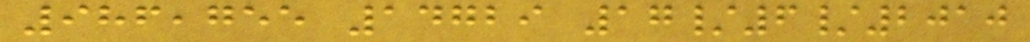986,755 14729 17/6/2010
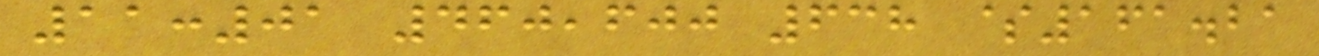11:01 460,600 638 $161.21
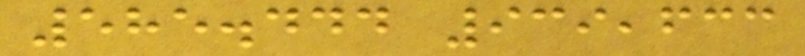585.444 939,633
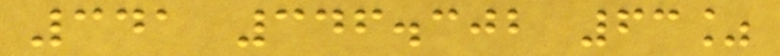341 346.302 63%
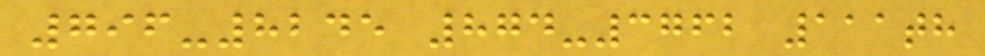796-8245 874-3762 111th
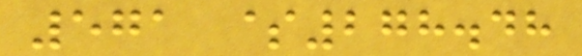571 $278.48
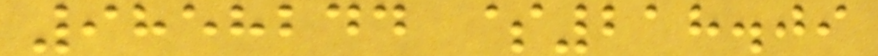9858244 $218.09
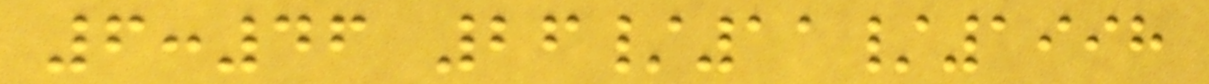6:46 26/11/1998
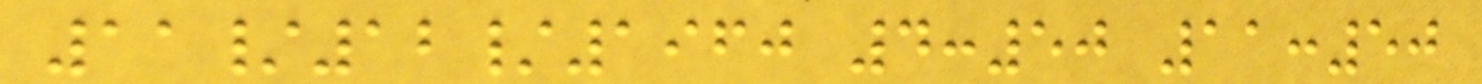11/12/1960 4:50 11:50
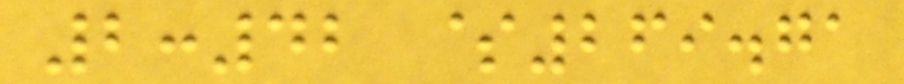2:42 $269.71
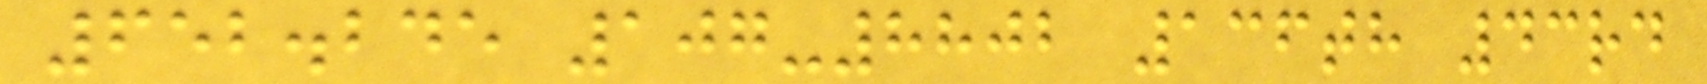652.245 107-8802 136th 43rd
